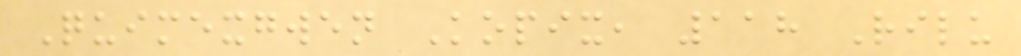Quimexgwen Kopix, 118 Rilu
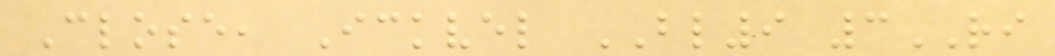Close, Ickvel BL9 3RI
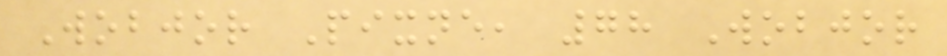Wobjor Pixne, 78 Wobjor
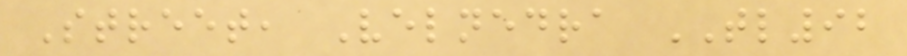Street, Velnedra TL92
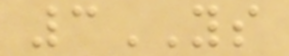3YS
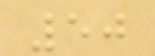50
